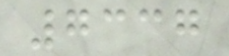7337
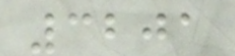3201
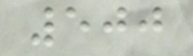500
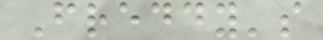Freddy's
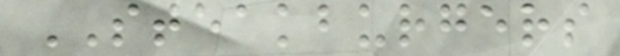STEAKBURGERS
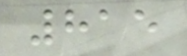815
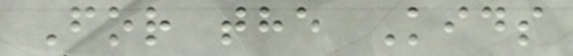For the Kids
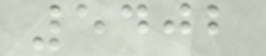5402
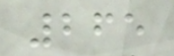265
